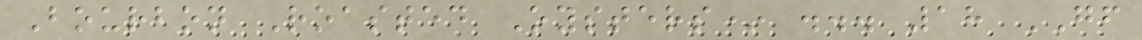Bourbon Roasted Oysters* ... 18 GF
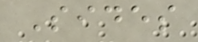Sides
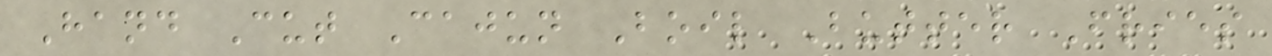Hand Cut Cajun Boil Butter Fries
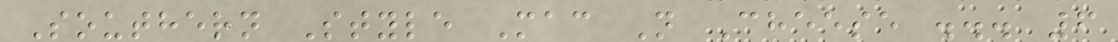Southern Style Mac N Cheese ... 6
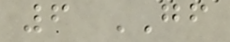6 GF
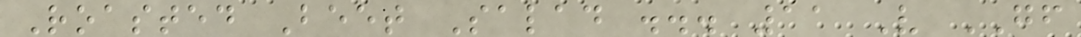Roasted Beet Salad ... 11 V GF
